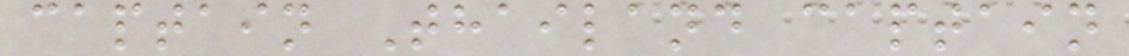captain Thailand captain
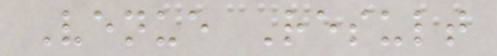Venue Result
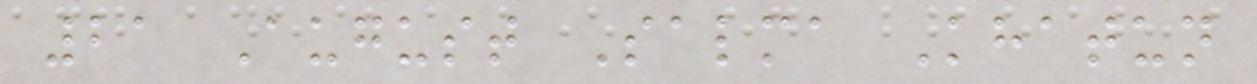21 August Salma Khatun
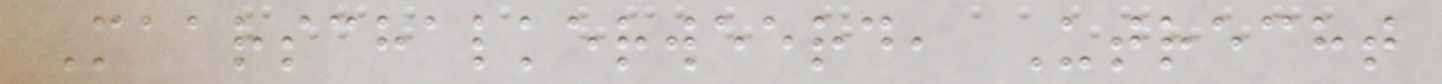Maarschalkerweerd, Utrecht
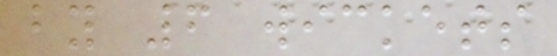by 6 wickets
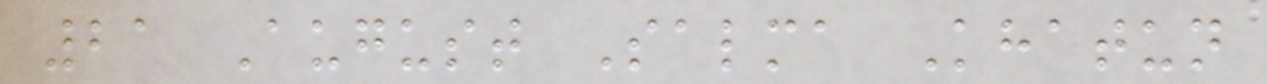21 August Salma Khatun
